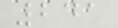241
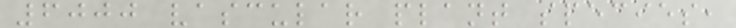6000 vascular plant species,
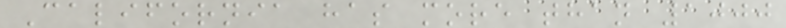California has more than 1000
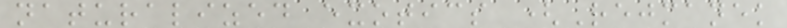naturalized exotics (Rejmanek
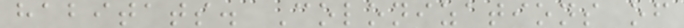habitats. Colonizations of
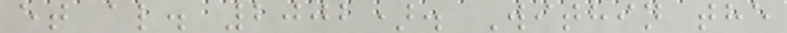et al. 2002). Within the
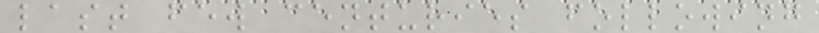last few centuries following
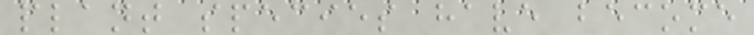plant species have become
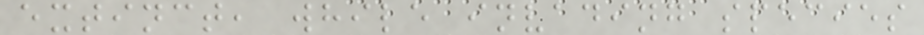extinct, while invading species
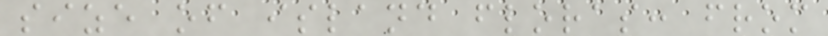size of island floras: from
